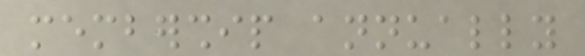membership annually
